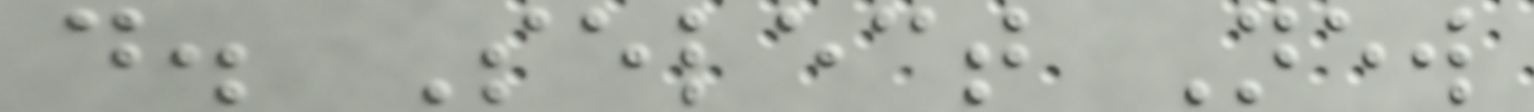d. Select New
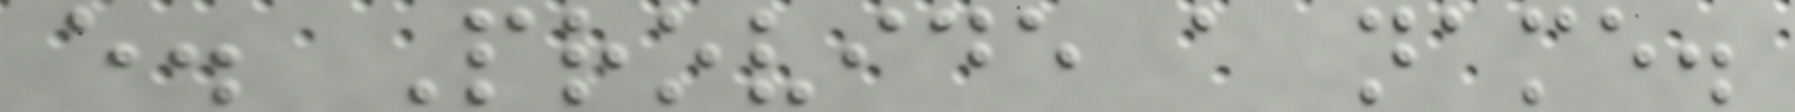e. Provide a name.
